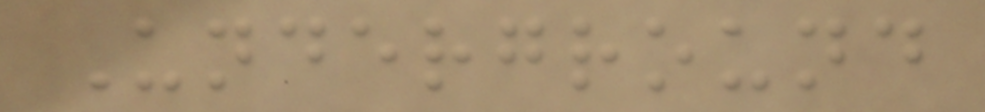Underground
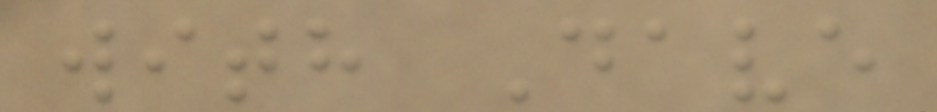with Dave
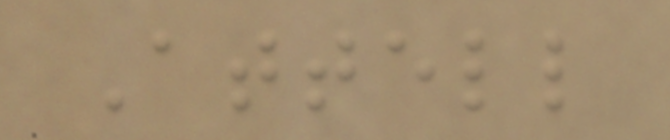Attell
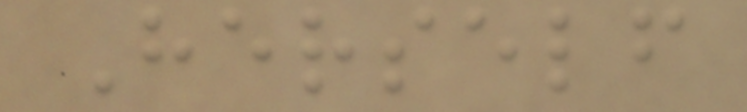Herself
